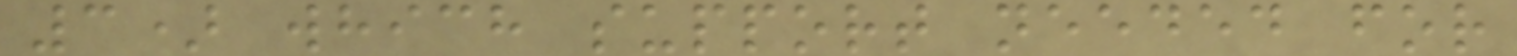3) which support needed for
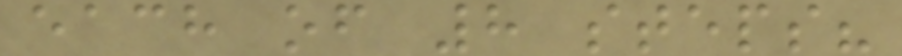each of 8 steps?
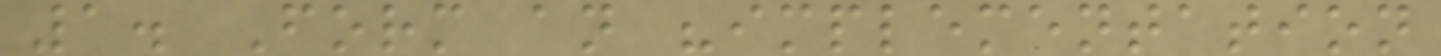1. Form an "implementation
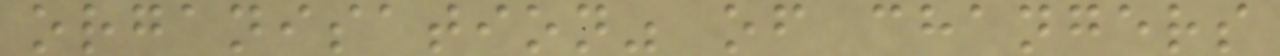organisation" of changers
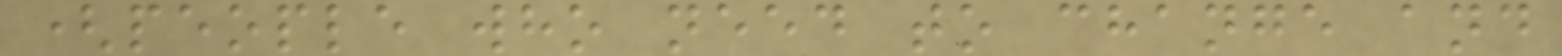(people who need to change and
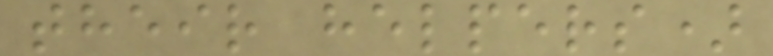their helpers)
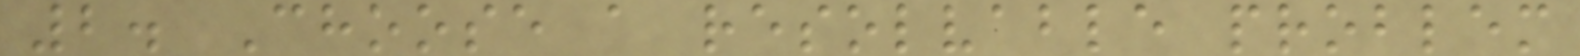2. Choose a resolvable problem
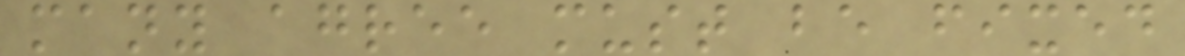many agree must be fixed
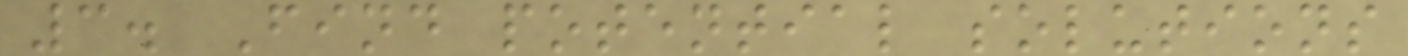3. Find potential solutions
